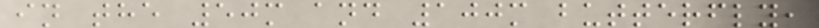in the 50m and 100m butterfly,
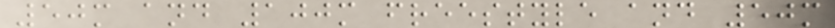50m and 100m freestyle and 50m
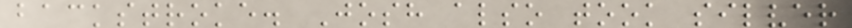backstroke. Josh also took silver
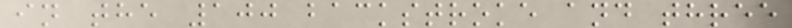in the 100 backstroke and three
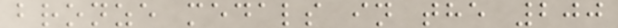bronze medals in the 200
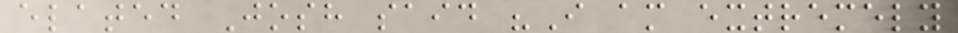elated Josh said "I am extremely
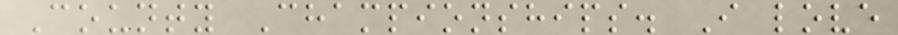County Championships. I love
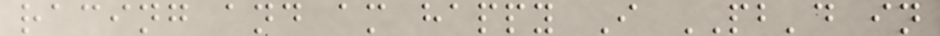racing and am happy I PB'd in
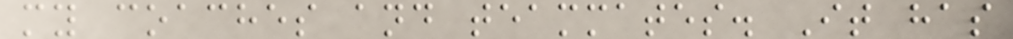my coaches and teammates. It has
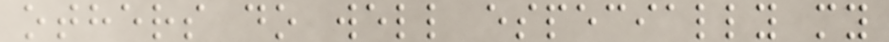others do well especially my
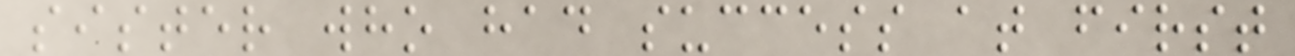sister who had success at first
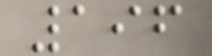196
